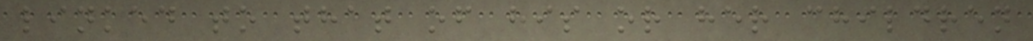linked to that of his or her children
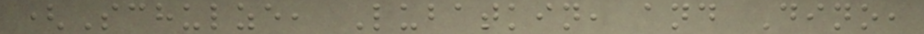(Schulze, Lubatkin, and Dino,
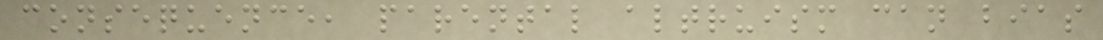consequence, parental altruism can bias
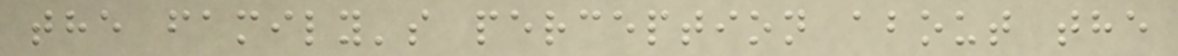the family's perception about the
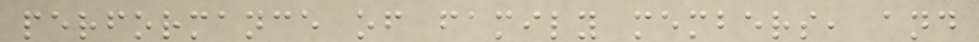performance of family members, and
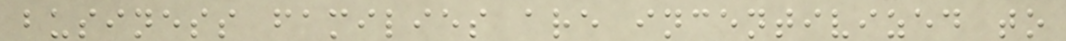business families are incentivized to
